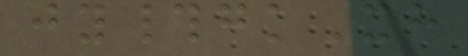jy#gkXh
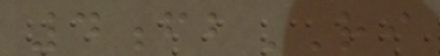4fbRI
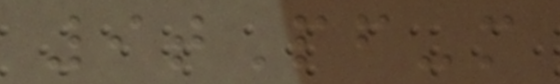9tPf-m
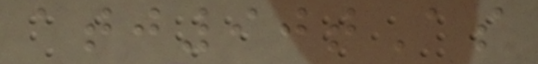atj90tAs
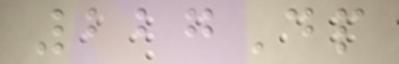227Dp
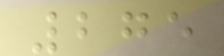275
